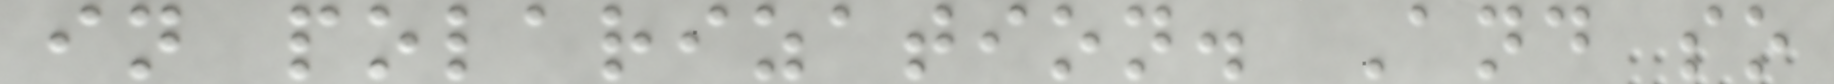in polarization. And so
